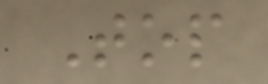Top
